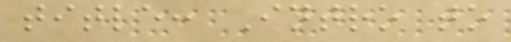title: Intro to
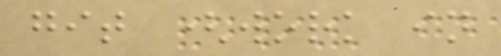git (work in
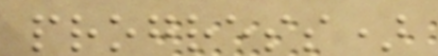progress)
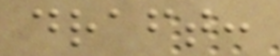draft:
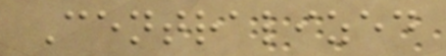Centralized
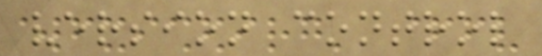version control
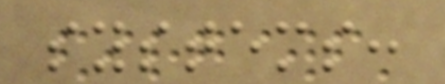systems:
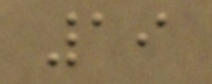19
